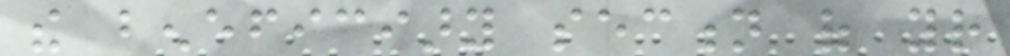the beneficiary section of your
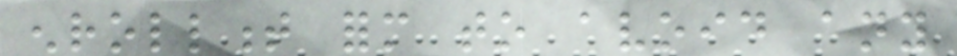enrollment form to avoid any
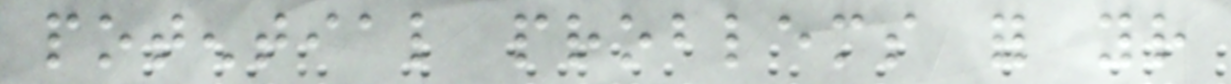potential problems for your
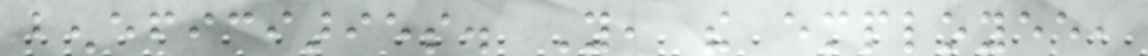beneficiaries. You, the employee,
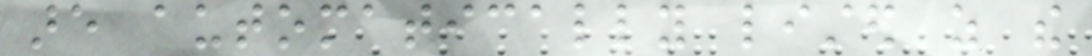are automatically listed as the
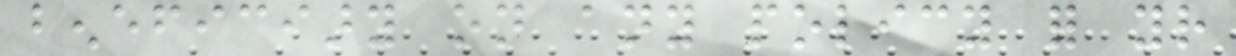beneficiary on any policy for your
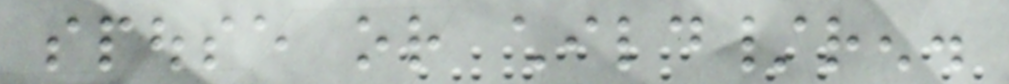spouse or child/ren.
